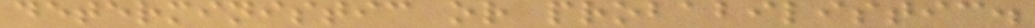deterministic or probabilistic.
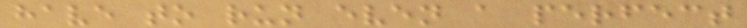have to run even a perfect
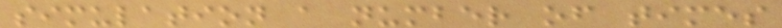simulation a number of times
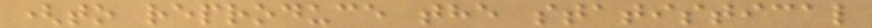(to reproduce the statistical
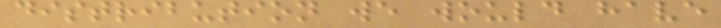distribution we would have
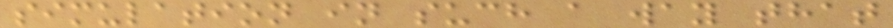simulation in such a way that
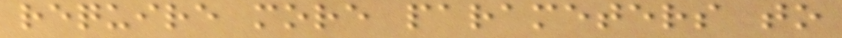require more parameters to
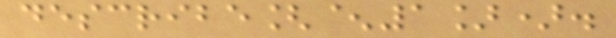describe[^1]).
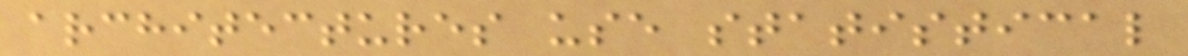architectures use statistical
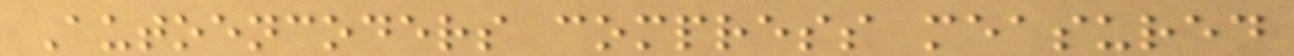Autoencoders compress measured
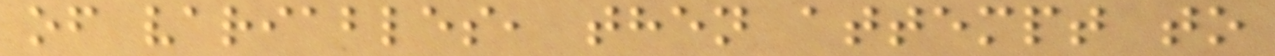of variables, then attempt to
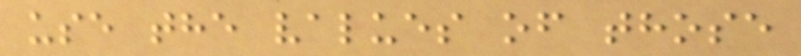use the values of those
